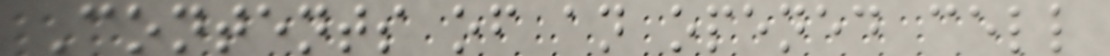Contents of an opened cell
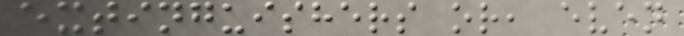extinguishers or, even
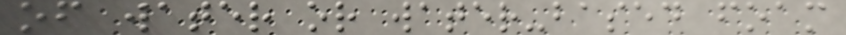of water or water-based foam
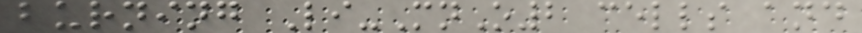burning Li-MnO2 cells and
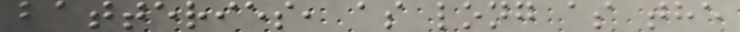batteries, as long as the
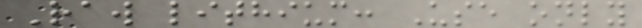Raw lithium: Use only
